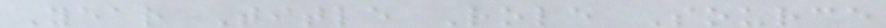Year Title Role Source
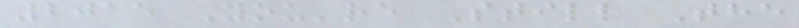2015 You're Still The
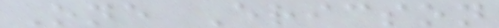One Ericson
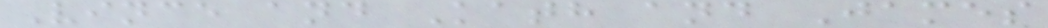Vince and Kath and James
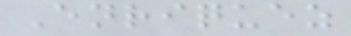Enriquez
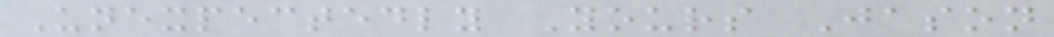Unexpectedly Yours Jason
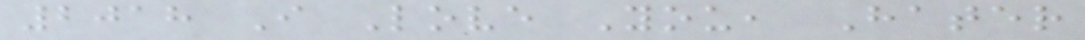2018 I Love You, Hater
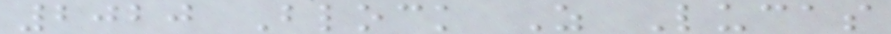2020 Block Z Lucas
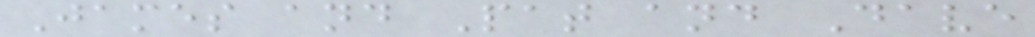James and Pat and Dave
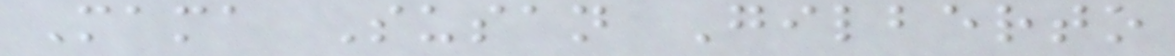Mama Susan Gilberto
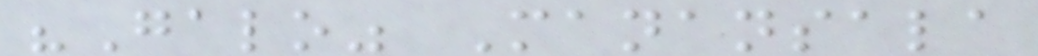"Galo" Manansala
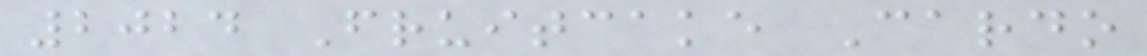2024 Fruitcake Cardo
